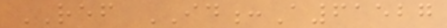REF ID:A61527
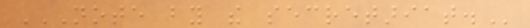NOTE BY THE SECRETARIAT.
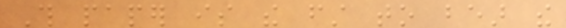This paper is the first to bear the
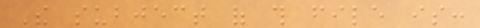The subject of this file is:
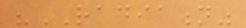"RADIATION"
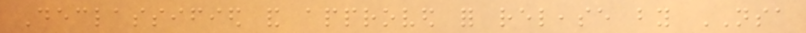Declassified and approved for release by NSA
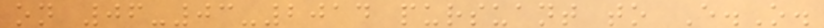on 06-03-2014 pursuant to E.O.
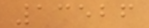13526
